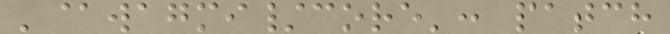'@wagmi/core': patch
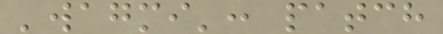'wagmi': patch
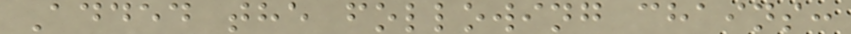Added the following chains:
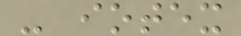- iotex
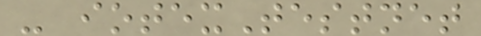- iotexTestnet
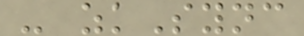- zkSync
